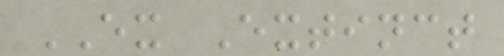EX Extinct
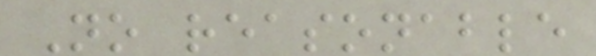No reasonable
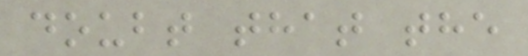doubt that the
